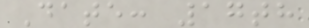Date: 17th
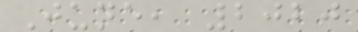June, 2020
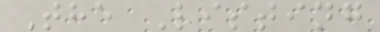The Listing
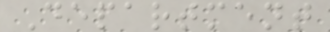Department
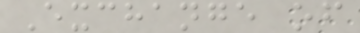Exchange of
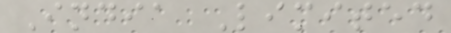India Limited
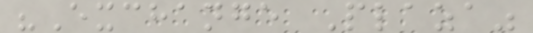"Exchange Plaza"
